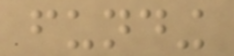funding
